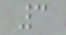3
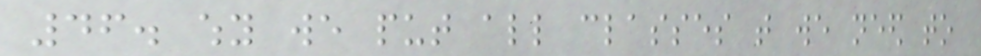46. why we put all classes that we need to
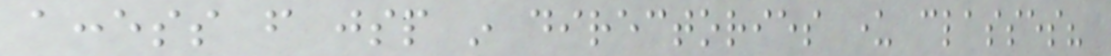access from jsp in directories under classes?
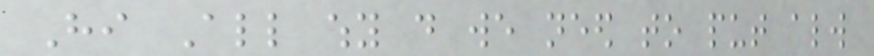Hi All why do we need to put always
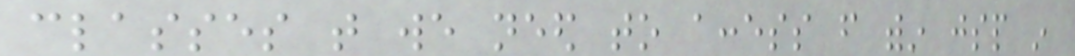classes that we need to access from within jsp in
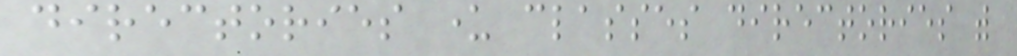directories under classes directories with
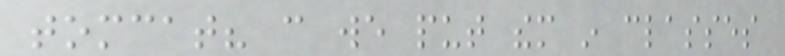tomcat? can we put them in classes
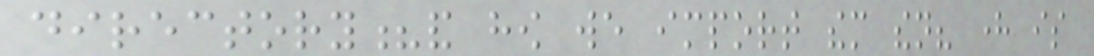directory?and how we import them then? here is
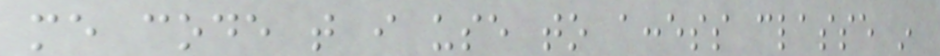me code that i use to access classe in
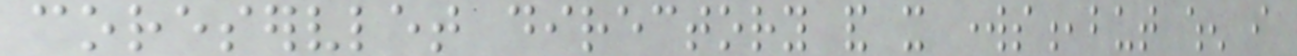coreservlet directory and it works,but when i
